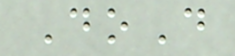DoD
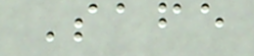Safe
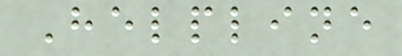Helpline
